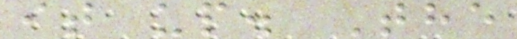it up. The
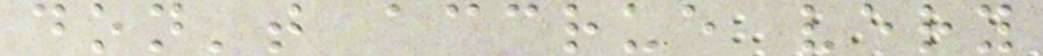don't accrue very
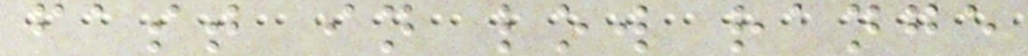fast in low range
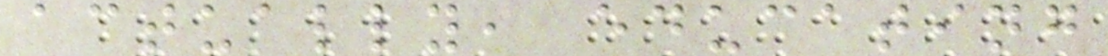actually, educating
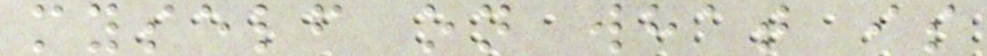myself on what is
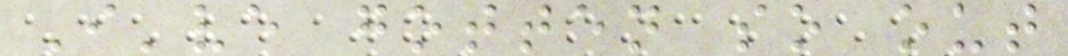I've gotten so out
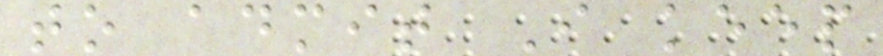to admit I keep
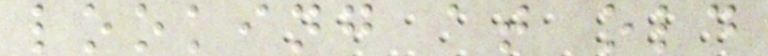looking at old
